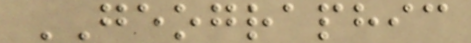GEOGRAPHIC
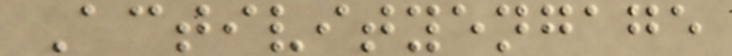Activityengage
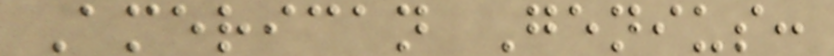American Genius:
